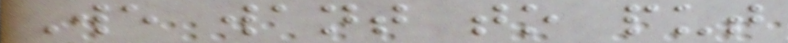We want to put
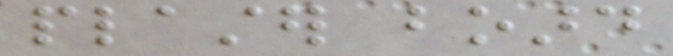plaster board
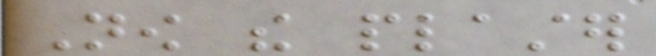Now the plaster
